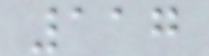117
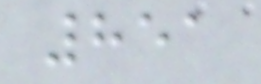851
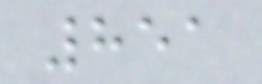851
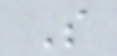S
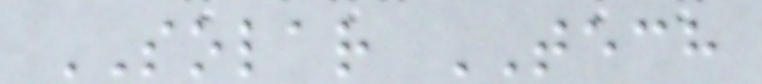SOLAR TECH
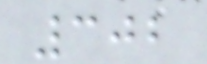302
